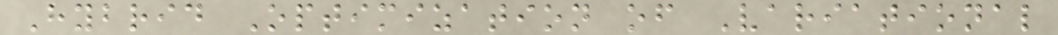Hybrid Optimization of Variational
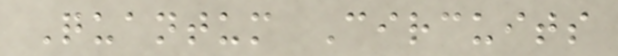Quantum Circuits
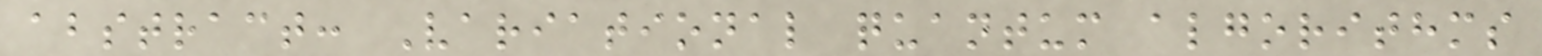abstract: Variational quantum algorithms
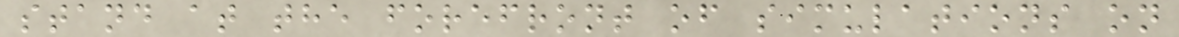stand at the forefront of simulations on
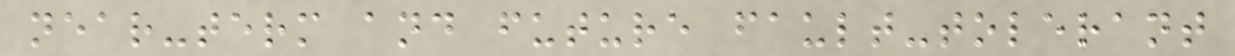near-term and future fault-tolerant
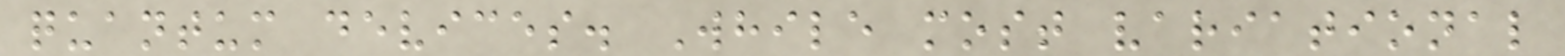quantum devices. While most variational
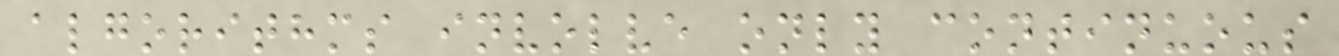algorithms involve only continuous
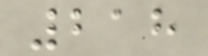218
